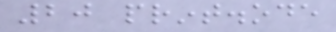20 print.ode
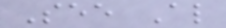See Also
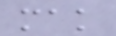mak
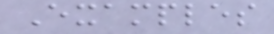Examples
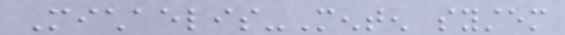Michaelis-Menten system
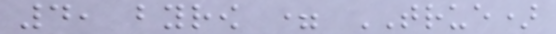4, byrow = TRUE)
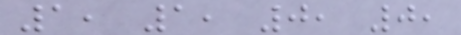1, 1, 0, 0,
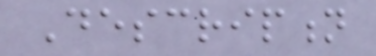Description
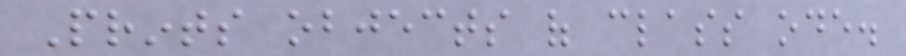Prints objects of class ode.
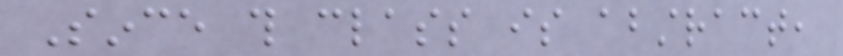Since this class is abstract,
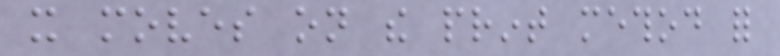it moves on the print method for
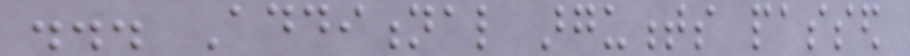... Additional arguments passed
